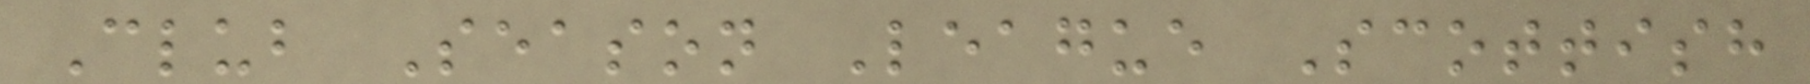Club Season League Scottish
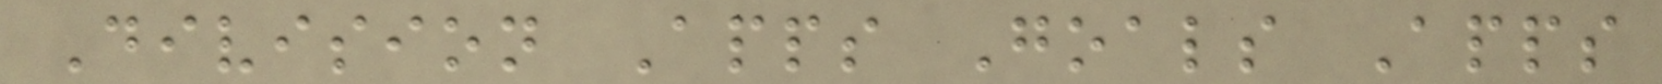Division Apps Goals Apps
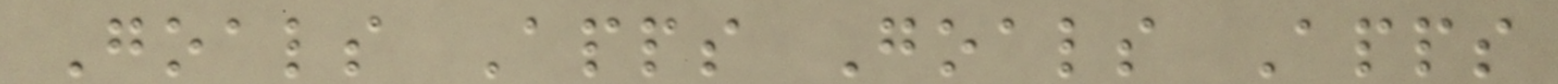Goals Apps Goals Apps
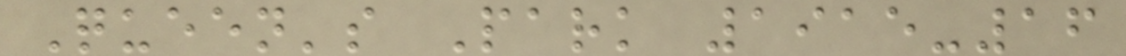Queen's Park 1915-16
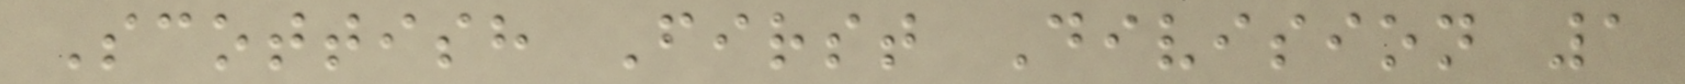Scottish First Division 1
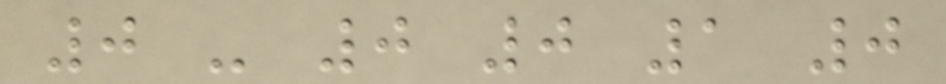0 - 0 0 1 0
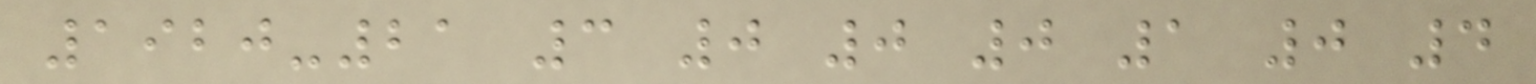1920-21 3 0 0 0 1 0 4
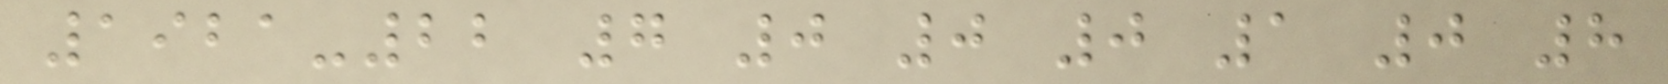1921-22 7 0 0 0 1 0 8
